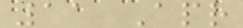11 Apr
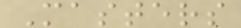Masters
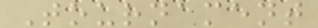Tournament
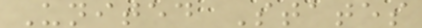United States
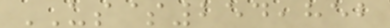US$254,852
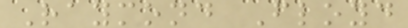Raymond Floyd
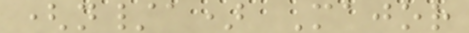(n/a) Major
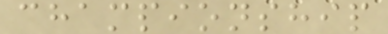championship
